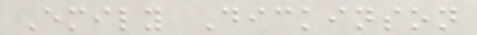Emily Dickinson
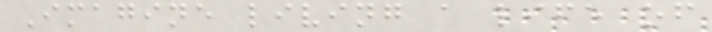Imagine living a life of
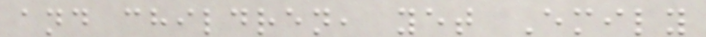and children, yet Emily
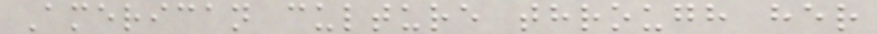American culture through her
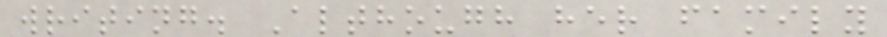writing. Although her family
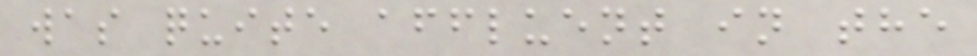was quite affluent in the
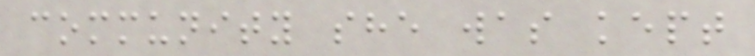community she was kept
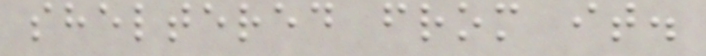sheltered from it.
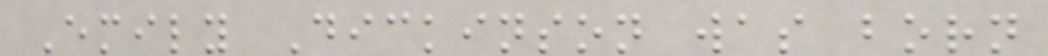Emily Dickinson was born
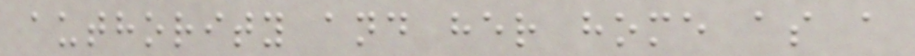authority and her home as a
